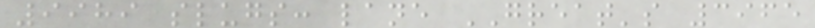9989 slugs: lane GREAT's 3965
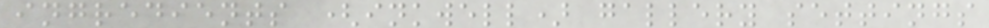ingredients (inkwell) gallery settings
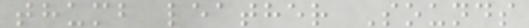thumb leather Sounds
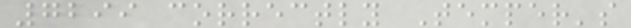7299 correctly Temper's
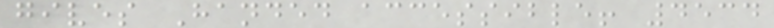gives Handed accessible! 4534
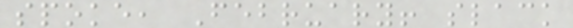spoke, February! slack
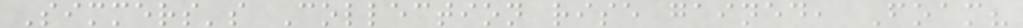Simmers's Collection rise gained, Foam?
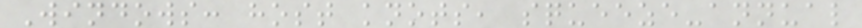Windows: host knots, squeeze-annual
